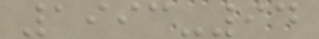1993-94
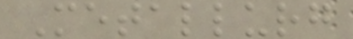Metallurg
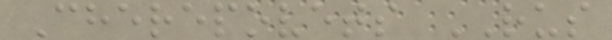Cherepovets RUS
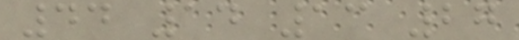44 14 13 27
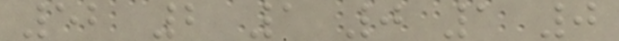52 2 1 0 1 0
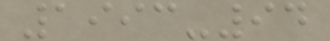1993-94
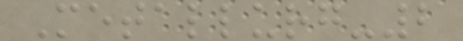Metallurg-2
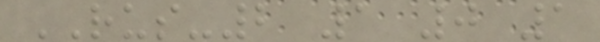RUS-2 1 0 1
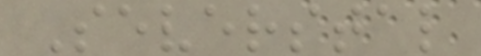Severstal
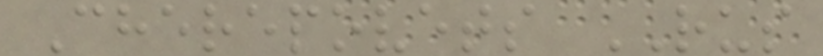Cherepovets RUS
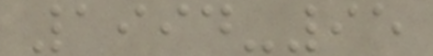1994-95
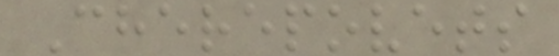Cherepovets
